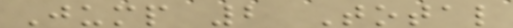Jump 2 Total
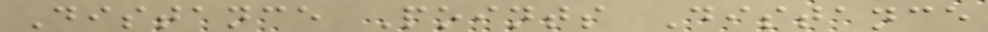Distance Points Distance
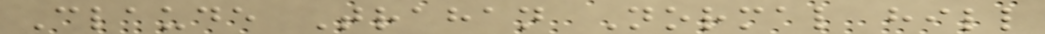Claude Trahan Normal hill
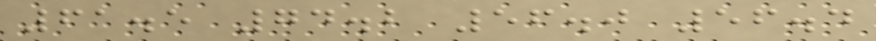61.5 74.2 56.0 56.4
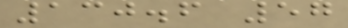130.6 57
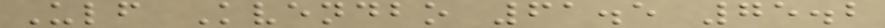Ulf Kvendbo 61.5 75.2
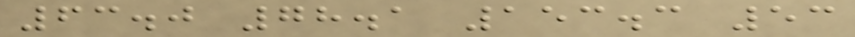63.0 78.1 153.3 53
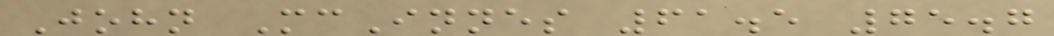John McInnes 61.5 75.7
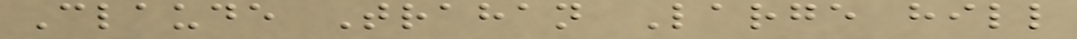Claude Trahan Large hill
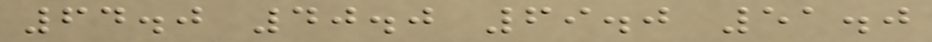64.0 40.0 69.0 51.0
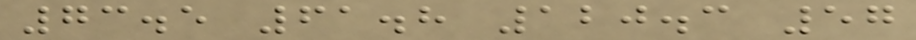73.5 61.8 120.3 57
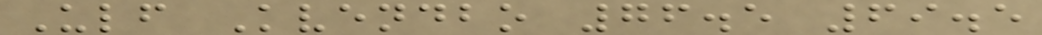Ulf Kvendbo 76.5 69.5
